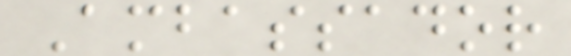Ambassador
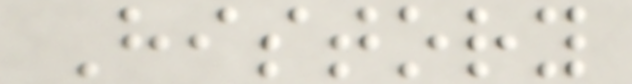History
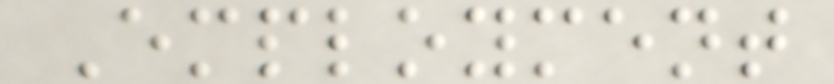Employment
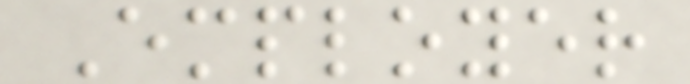Employer
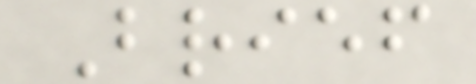Brief
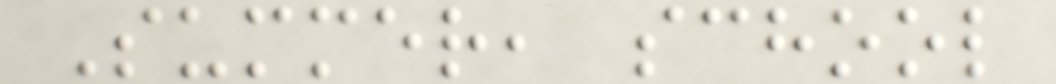Summer, school
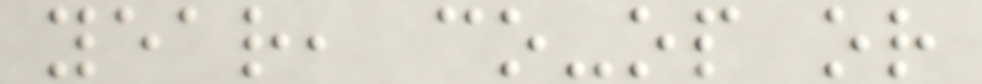year, co-op or
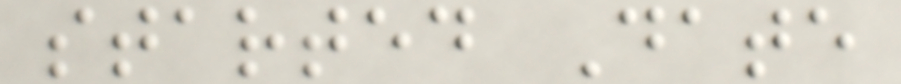started Date
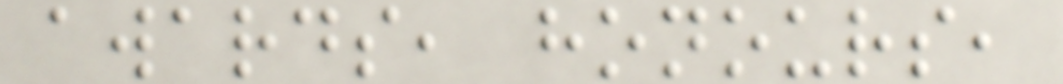awards, honours,
